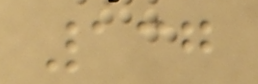137
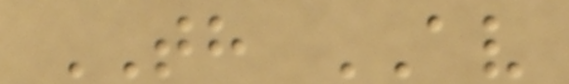TH AV
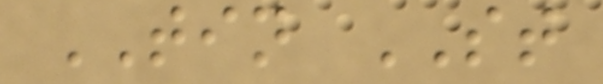TIN ST
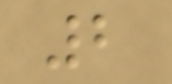2
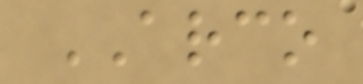ARCO
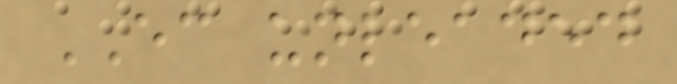EC unleaded
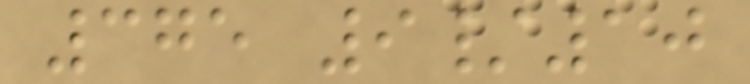375 9/10
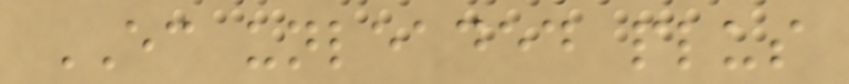EC unleaded plus
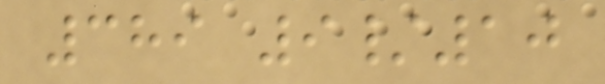389 9/10
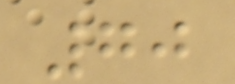70
